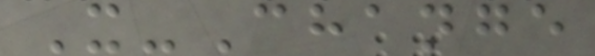X-Change
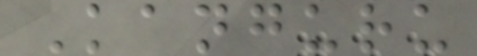Kanguru
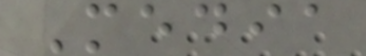Media
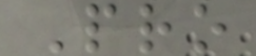Pro
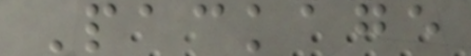Package
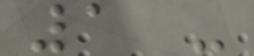1 -
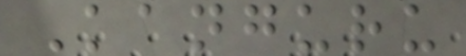Kanguru
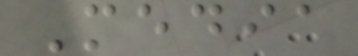Media
